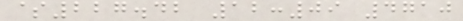$227.42 12:09 4710
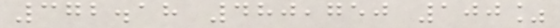372.18 480,750 100%
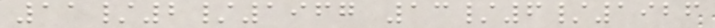11/2/1967 13/6/1926
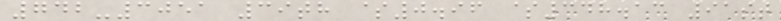742-3051 39th $0.96 $348.13 91st
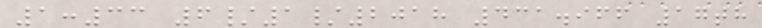1:33 6/1/2018 431.966 17th
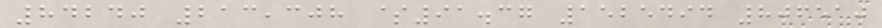84240 213,308 $91.37 1525494 806510
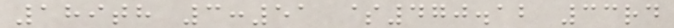189th 3:51 $470.12 33rd
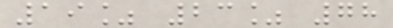19% 23% 78
